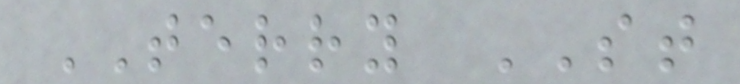TERRY ST
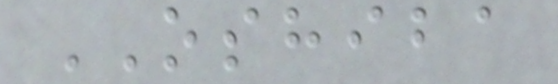OSHIBA
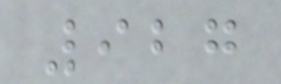927
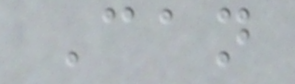Can
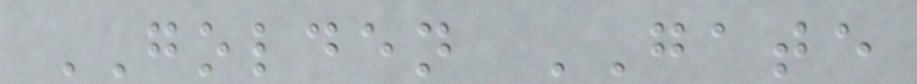GOLDEN GATE
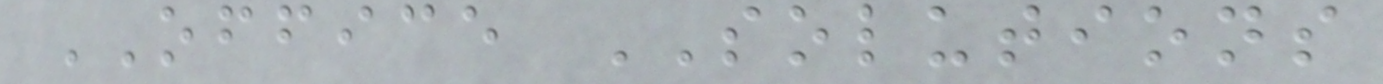OFFICE SOLUTIONS
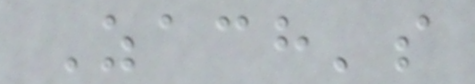Zach's
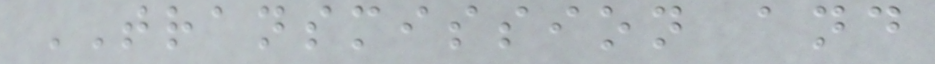TRANSMISSION and
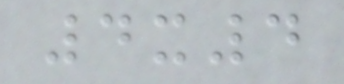4x4
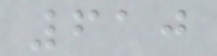610
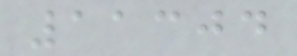11304
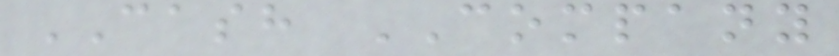CASH COMPANY
